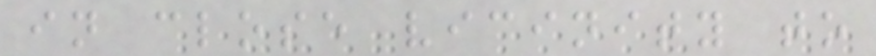in close vicinity to
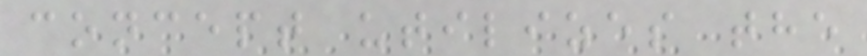concept utilizes the
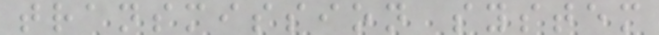transmission system
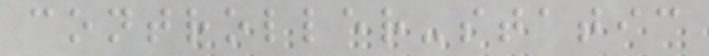controller-static
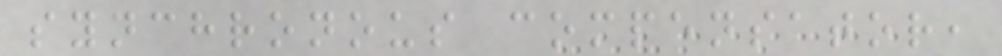synchronous compensator,
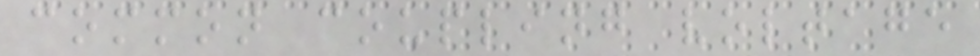common coupling voltage
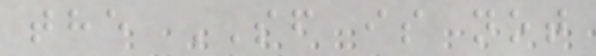the SF is not
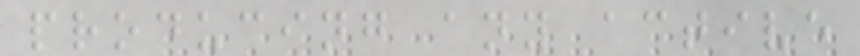producing any active
